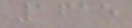1615
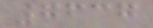7637
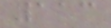113
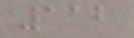112
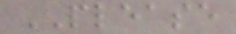PLEASE
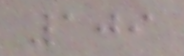109
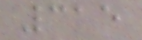315
